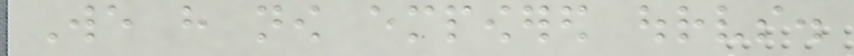We have now empowered ourselves.
